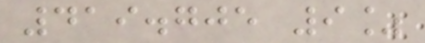419.705 9%
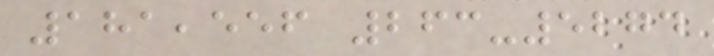181,556 263-5274
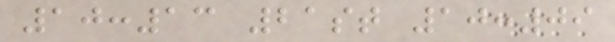10:13 21st 10:09
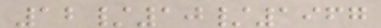12/10/1967
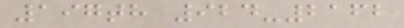197th 924-2162
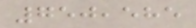750,585
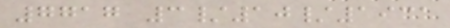7717 3/10/1931
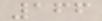166
